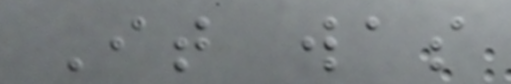It was
